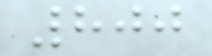800
